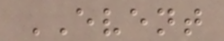EVENT
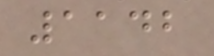1142
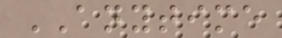ANYTIME
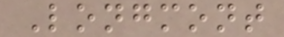Longmont
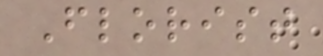Florist
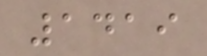1419
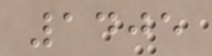1405
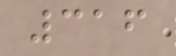316
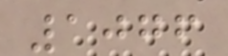1076
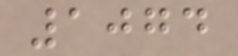1074
